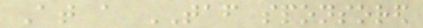At a TAF sponsored
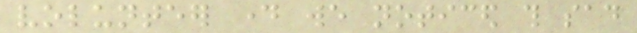volunteer day we noticed this sad
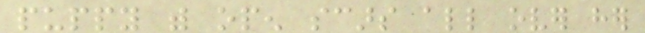puppy with open scars all over her
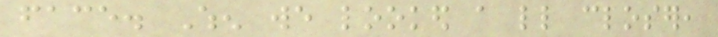face. When we looked a little closer,
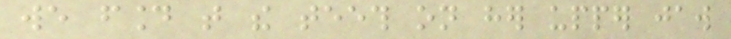we found that the teeth on her upper jaw
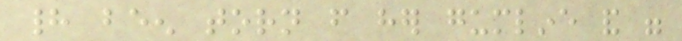had been torn from her gumline and were
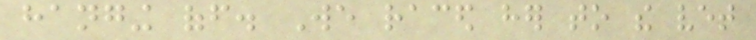hanging off. We raced her to the vet
